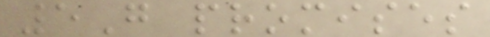5G promises
